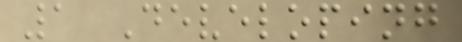1 Developing
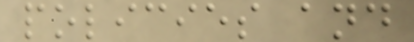policies and
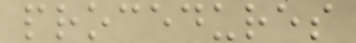procedures
